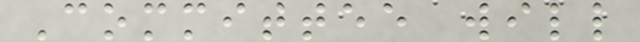Committee will
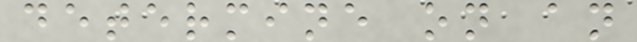determine on an
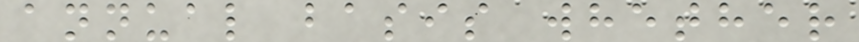annual basis whether
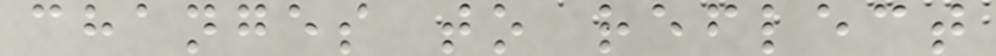changes to reflect
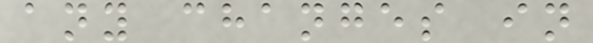any changes in
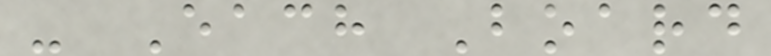- Each Board
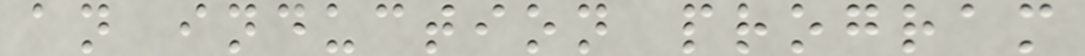an induction program
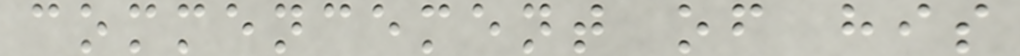commencement of his
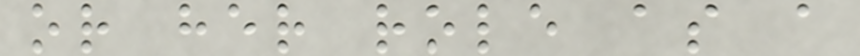or her role as a
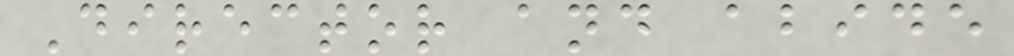Director and abide
